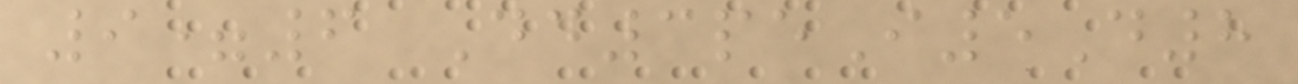9=6 Dd3peI5D8
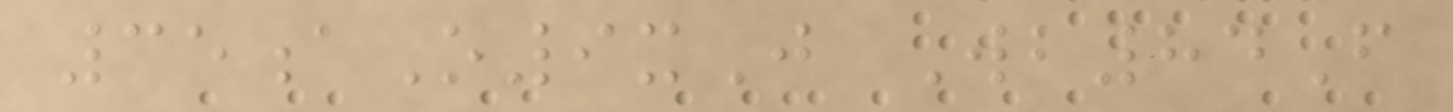35aO9xJ Wb84F
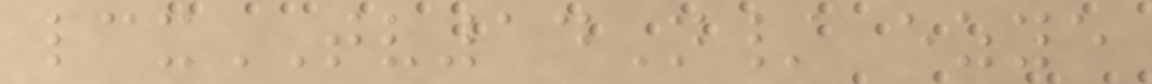lcxTV14N/ ezye
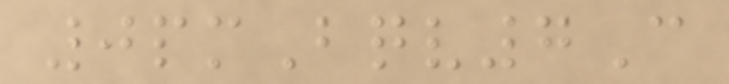0pmBqv7C
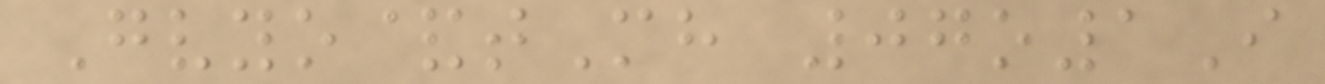Gvyo&tMh 07o1I
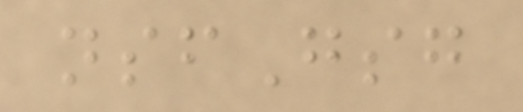nsfGsg
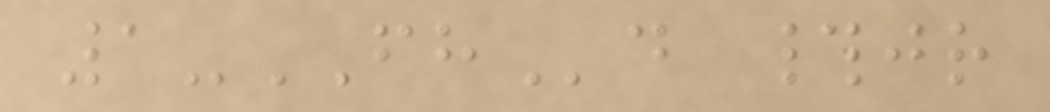1-FHd #jr
